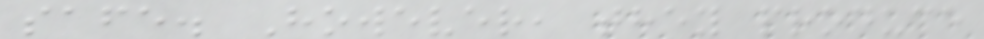safe. However, they produce
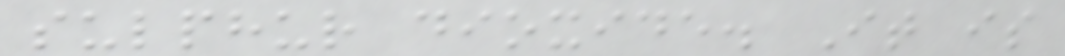sulphur dioxide. It is
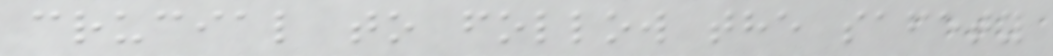crucial to follow the safety
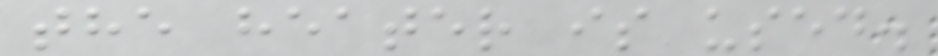the heater is used.
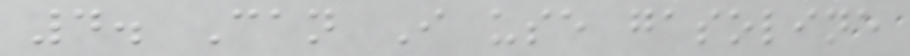4. Can I use gasoline
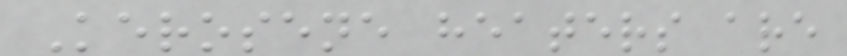Kerosene heaters are
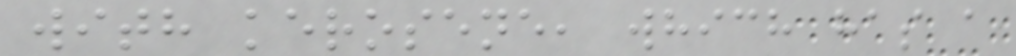with kerosene, which has a
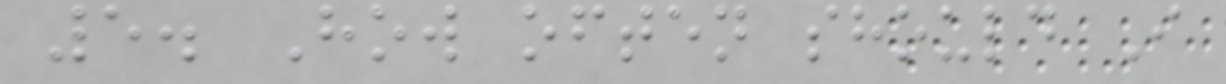5. How often should I
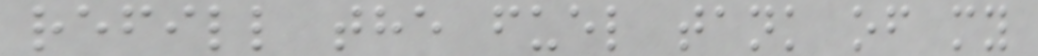refill the fuel tank of my
